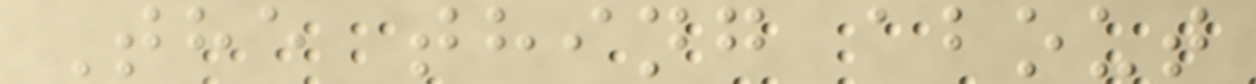The thing about
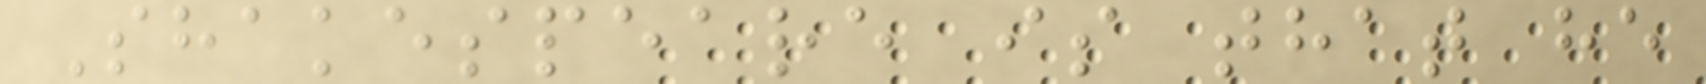Shakespeare is that he
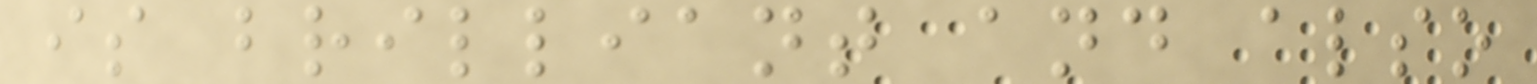is brilliant and also
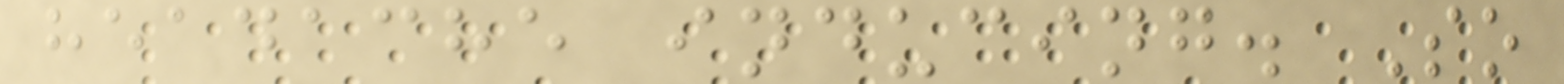headache inducing. So
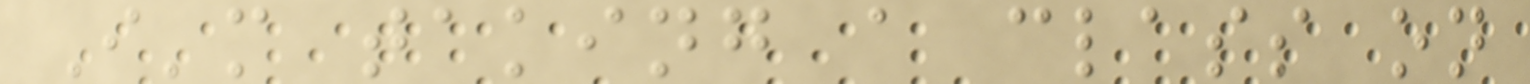I'm taking a class on
